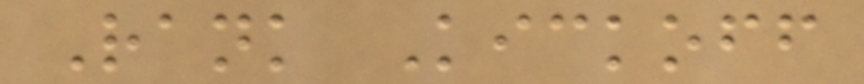Rank Kickoff
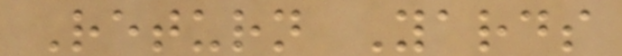Return Yards
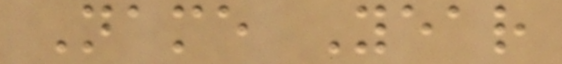Name Year
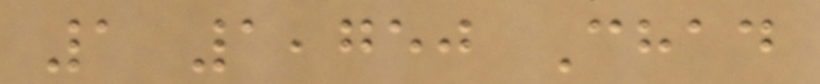1 1,750 Chad
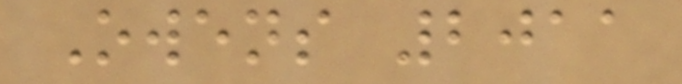Owens 2011
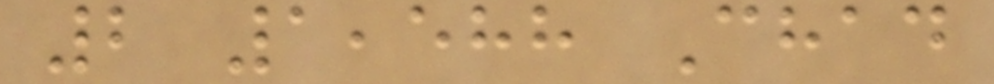2 1,588 Chad
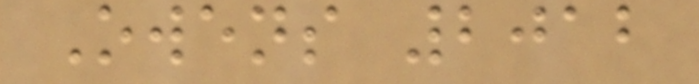Owens 2012
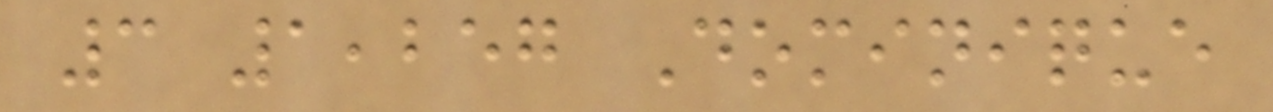3 1,257 Dominique
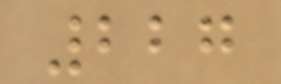227
